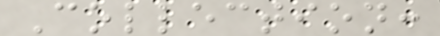Collection:
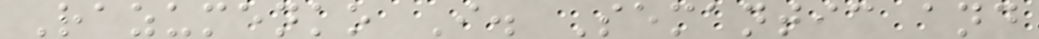Razumenko I. Semantic and
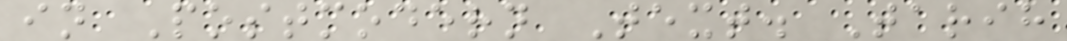in Postmodern Text. Tarih
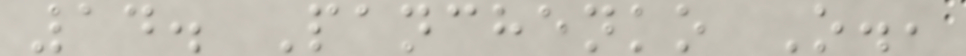14. Panchenko O.,
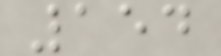154
